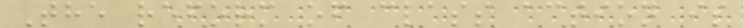The reform of class action is
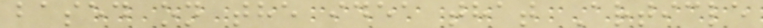based on the idea that Article
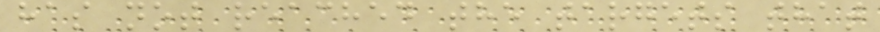has not reached the targets that
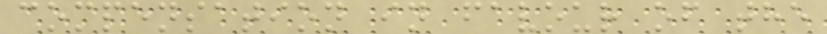compensation in favour of the
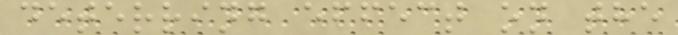deterring effect on the
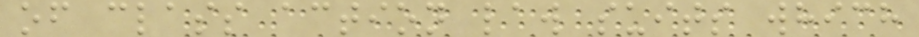of class action law suits which
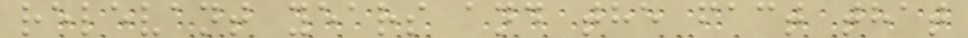relevant years and the fact that
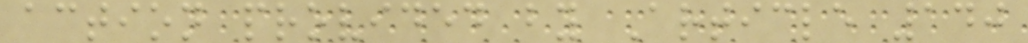action provided by Article 140
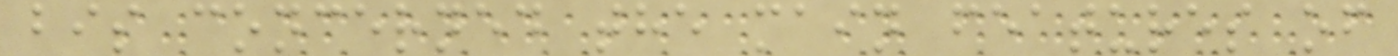bis concerned the main features of
